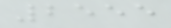2555
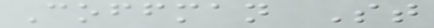Coffman St
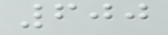600
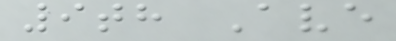9th Ave
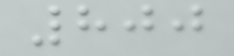800
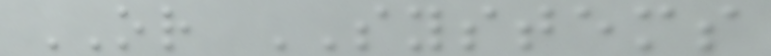OR SYSTEMS
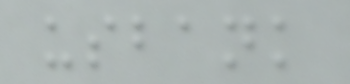usbank
